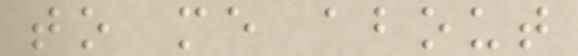to me about
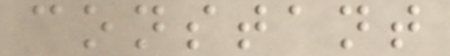constant
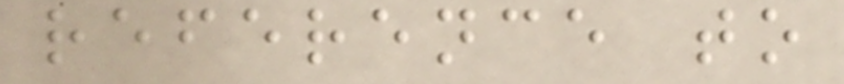reference to
